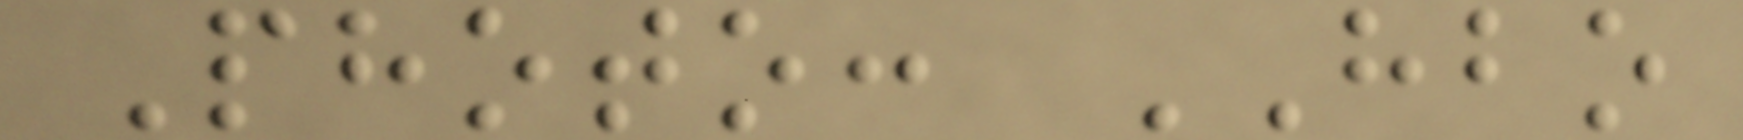Photo: HBO
